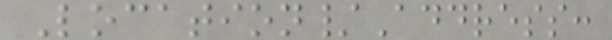Location/Address:
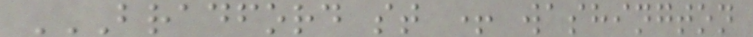BRADFORD ST + WASHINGTON
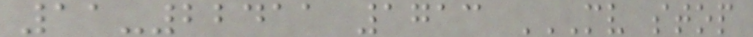11-22411 1713 MV STOP
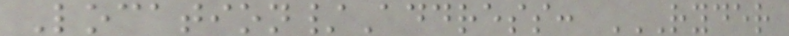Location/Address: RYDER
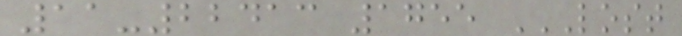11-22413 1755 LOST
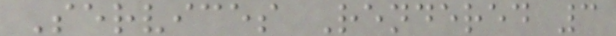Services Rendered 3
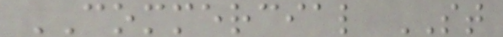COMMERCIAL ST
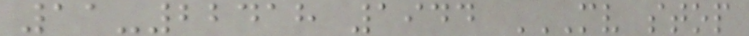11-22418 1944 MV STOP
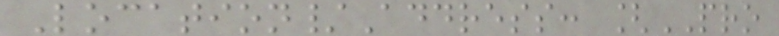Location/Address: [PRO
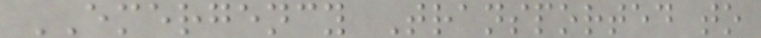EMERGENCY Transported to
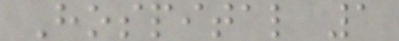Hospital 1
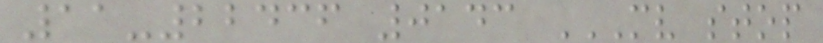11-22436 0143 MV STOP
